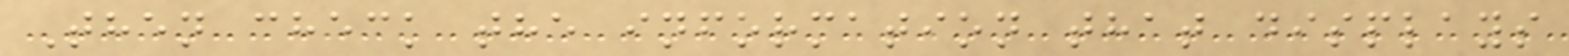Then check the information that displays
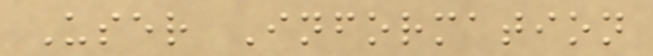User Information
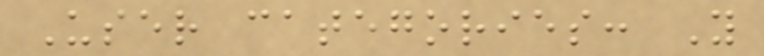User categories: Y
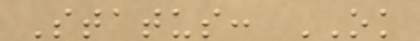Status: OK
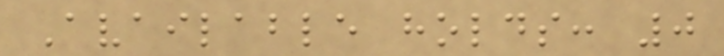Available holds: 0
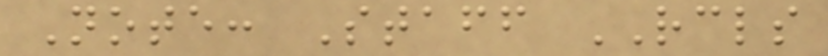Note: Staff RCLS
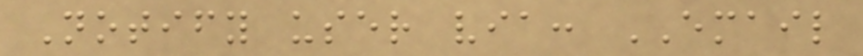Notify user via: EMAIL
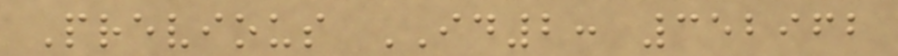Previous ID2: 352962
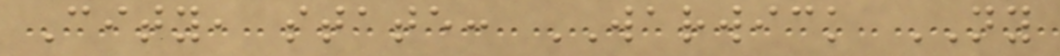City, state: WARWICK NY
